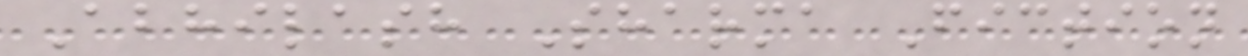Abhilash Sharma Fiction
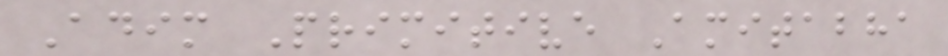Adim Primitive Amitabha
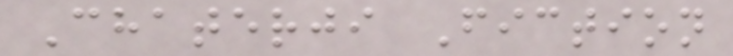Chaterji Fiction
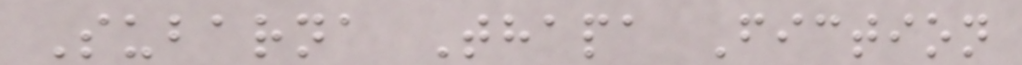Subarna Thapa Fiction
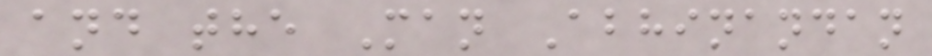and the Man Abhinandan
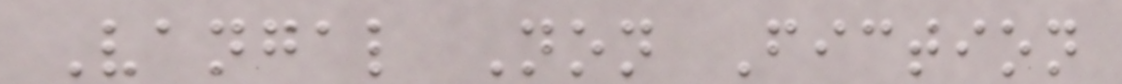Vangal Non Fiction
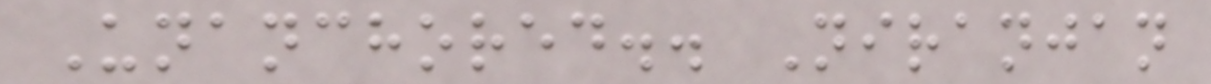Unanchored.. Niranjan
